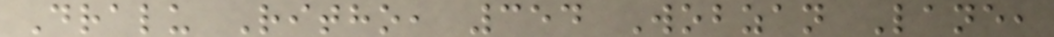Dralu Ritho, 354 Wobzan Lane,
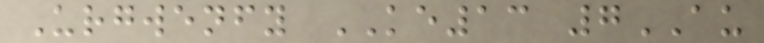Urgwenfy KE13 7AU
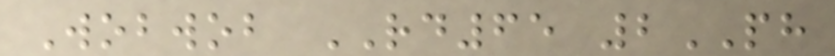Wobwob RD65 2PH
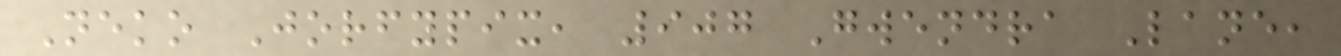Neko Jorfypix, 907 Gwendra Lane,
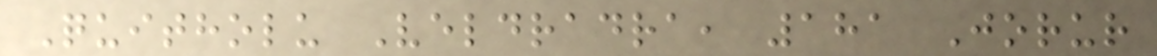Quitholu Veldradra, 181 Jorur
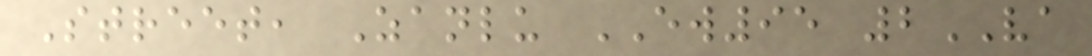Street, Zanlu EW95 2VA
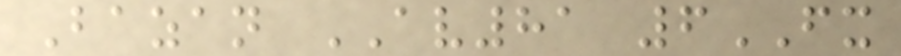Bazan AV81 6FX
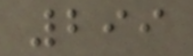299
